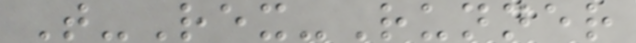T-Rex-Runner
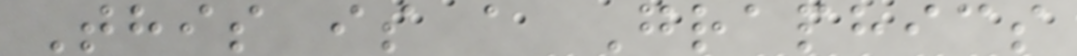This is a Graphics
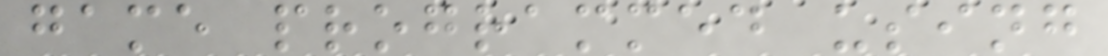game programmed using
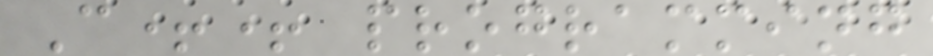C++ programming
